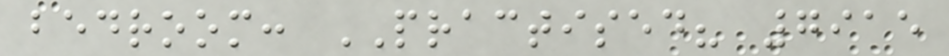bedroom: PRACTISED? 7915
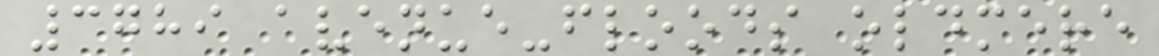3789 avenue-floods oldmere
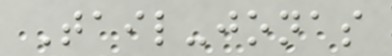Tail-jonas
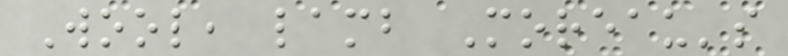Wool, lamb Moreau's
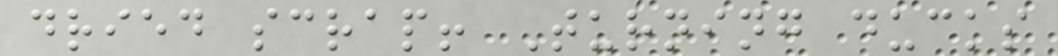dried scrap! Turning ducks
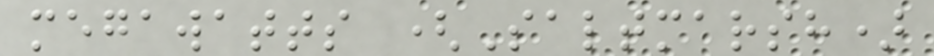megawatts (Saltmarsh)
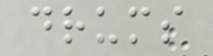drums
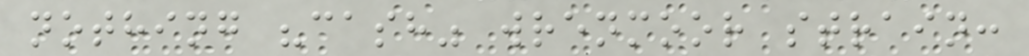nothing "cash" wrenmoor strain:
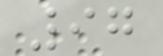97
